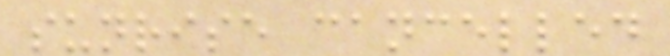sunrise cancelled
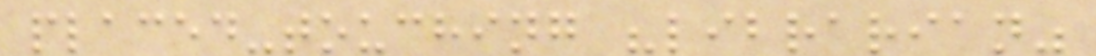placed-touching "librarian"
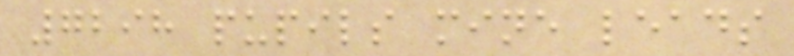7298 pupils mine leads
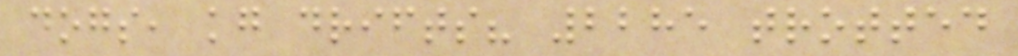dogs, kg drifts? 2285 trotted
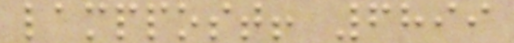lamppost! 6899
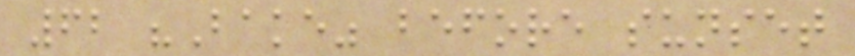62 "Bake" before sunset
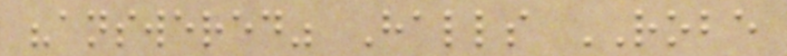"answered" Halls ROBE
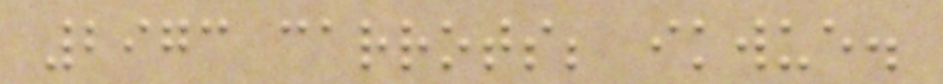2973 carrots; ikwue.
